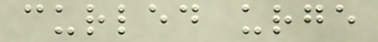curled urge
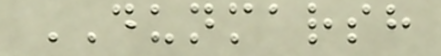DUNMARSH
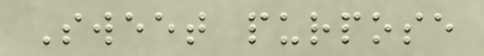Sweet purpose
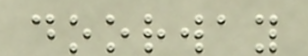doorway
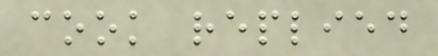cook replied
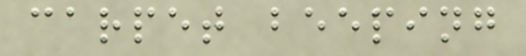carpet beeping
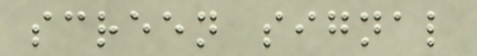screen signal
